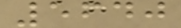5640
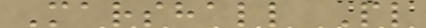Marshall Pl
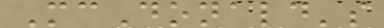McDonald's
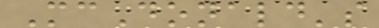McDonald's
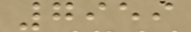7959
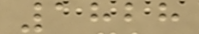1828
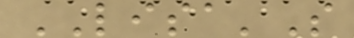LISA'S
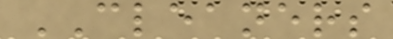CLEANERS
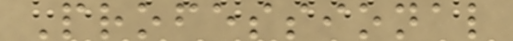Professional
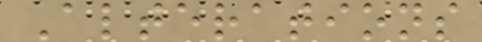Alterations
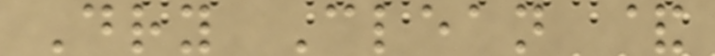Dry Clean &
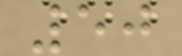50
